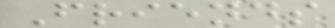Friends
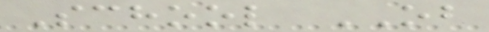School OB
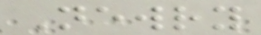Newry
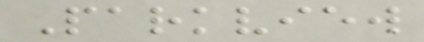Parkview
